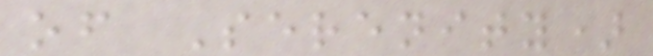of Serenity)
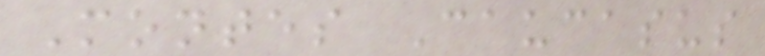Montes Caucasus
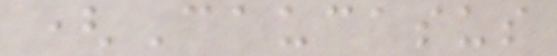(Caucasus
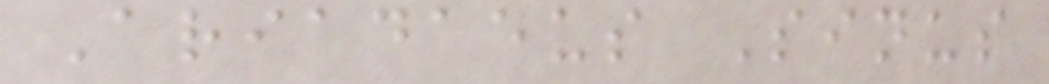Ariadaeus Sinus
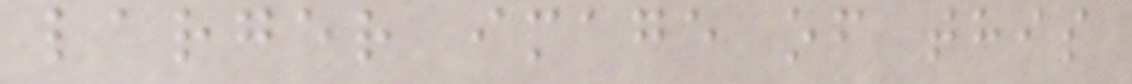larger image of this
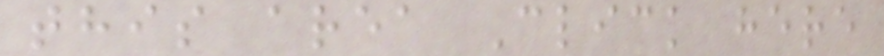this area Click here
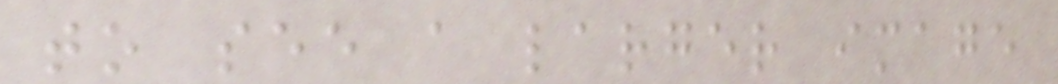to see a larger image
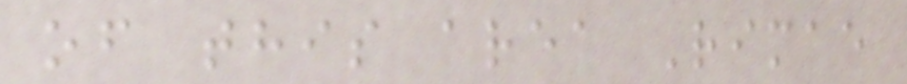of this area Rimae
